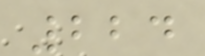224
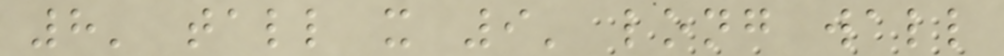8' tall x 9' long wall
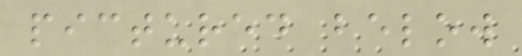pictured below
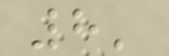8'
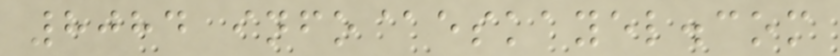8084 info@eskayel.com
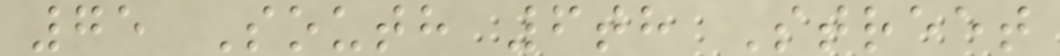75 South 6th Street
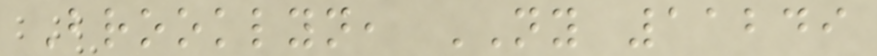Brooklyn, NY 11249
